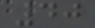40
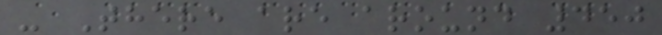- There are around 450
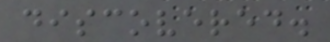discovered.
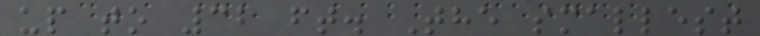up to 32 ft. The smallest
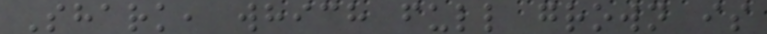Shark, which full grown is
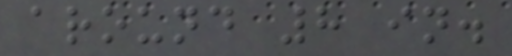around 8 in.
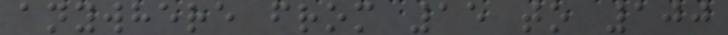anywhere from 15 to 100
